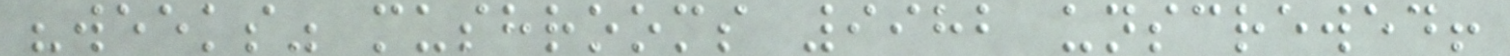"weeks" mushrooms 9982 unscrewed!
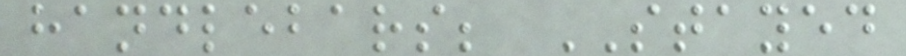handlebars; STAYED
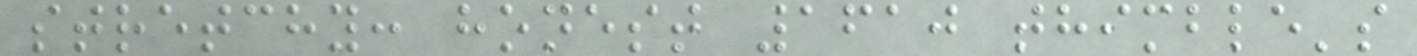stretchy: honest 1610 thimble's
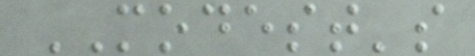MODEST's
